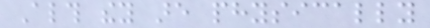Although they are physically
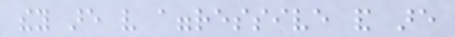they are very aggressive and are
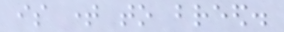is time to breed.
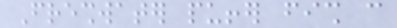Freshwater puffer fish can
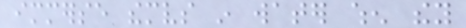immerse themselves in water when they
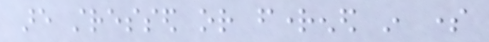are stressed or frightened in some
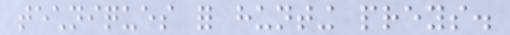techniques for hunting preys.
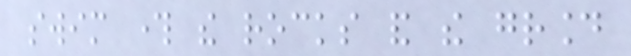swim through the rocks and the ground
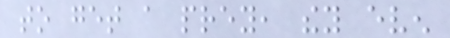to get a prey, they even
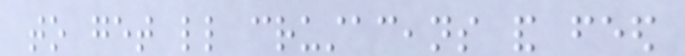to get little crustaceans and feed
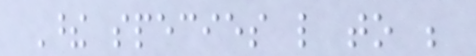These species like to be
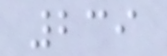239
